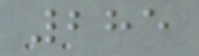285
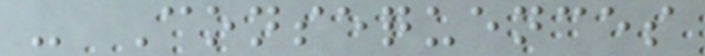- Consequences
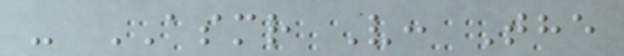- ASMR V: The
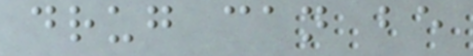drug can be
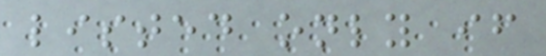listed only if
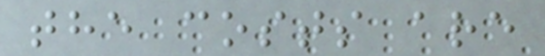the costs are
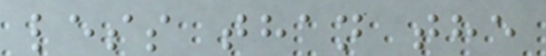less than the
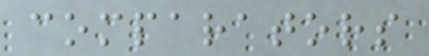comparators
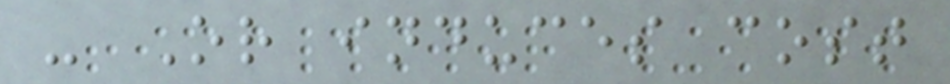- Or induces cost
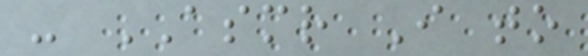- ASMR I to
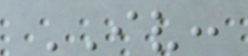IV:
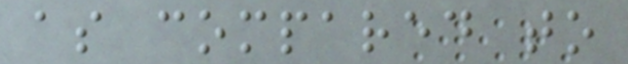as compared to
